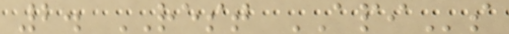2. REST APIs
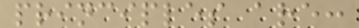principles are:
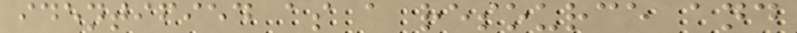identified as a resource and
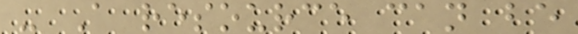- A resource can be
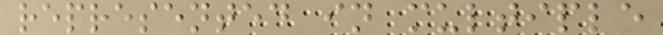represented in multiple
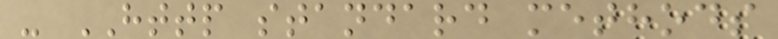- HTTP standard methods
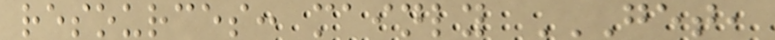resources: mainly GET,
